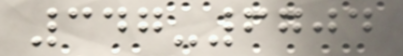347-6704
